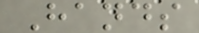Hands
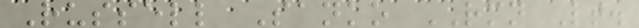Russell Sanko RMN Lt.
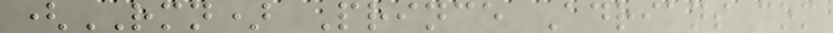(RMN) Prince Adrians com
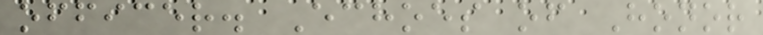officer. Echoes of Honor
